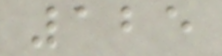125
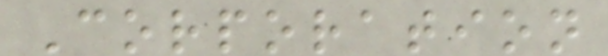Corporation
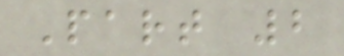Part 2
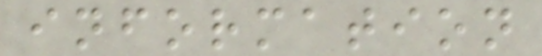information
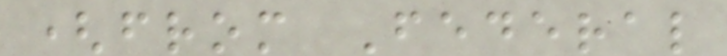(from Federal
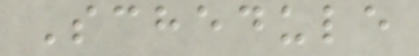Schedule
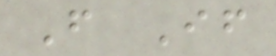F If
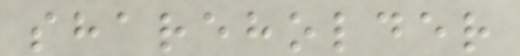shareholder
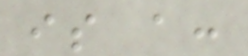is a:
